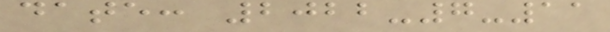date: 2022-7-11
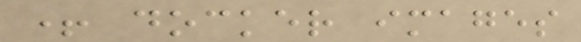+ docker images
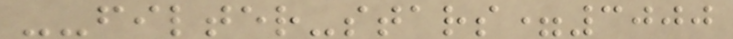--filter-stars=3000
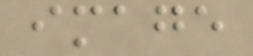image
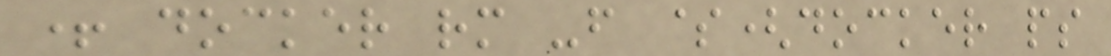+ docker rm -f $(docker ps
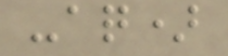-aq)
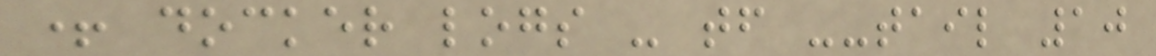+ docker logs - tf --tail 10
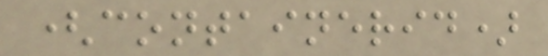(containerid)
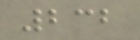232
